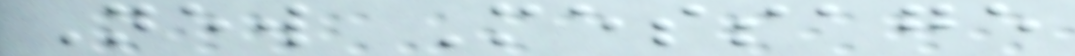New Message
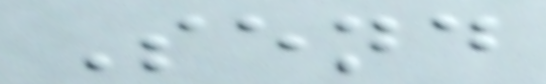Send
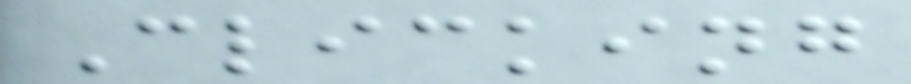Clicking
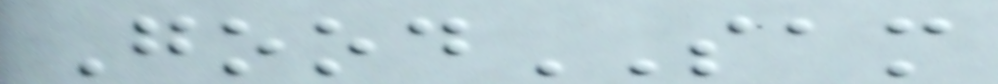GoodSAM
